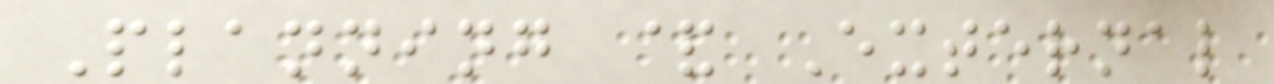Planning & External
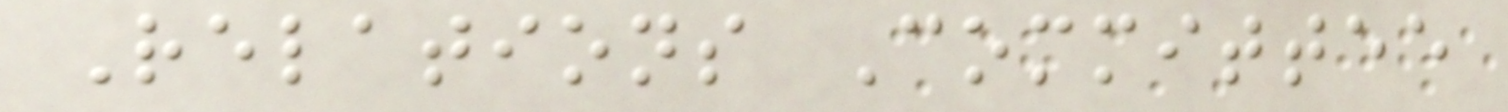Relations Committee
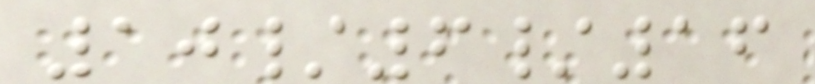10/6/16
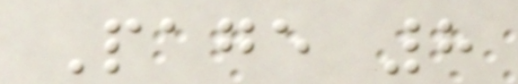Page 8
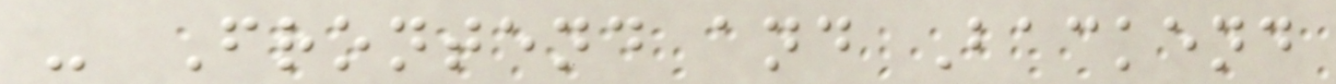- Frontend and Backend
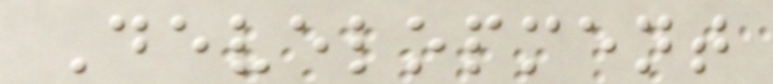Development
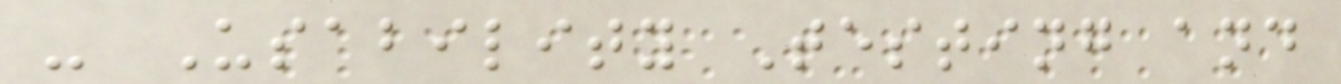- Usability Testing and
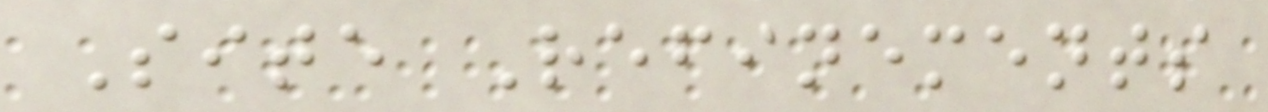Site Refinements
